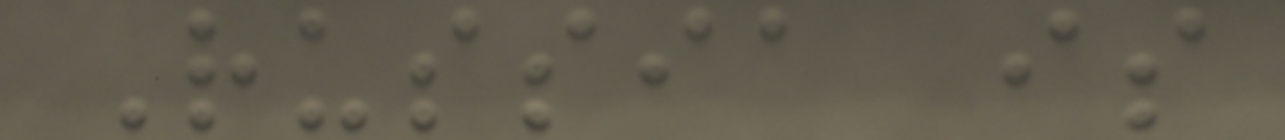Russia is
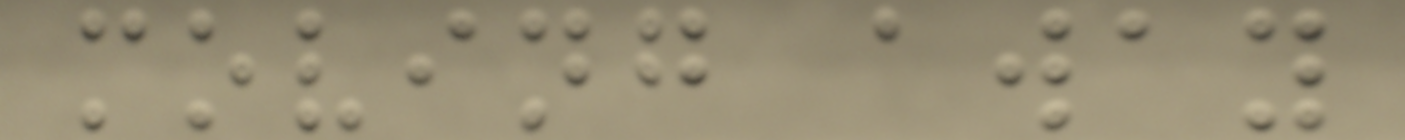moving away
